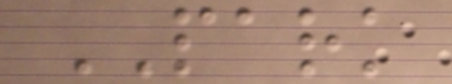PARK
